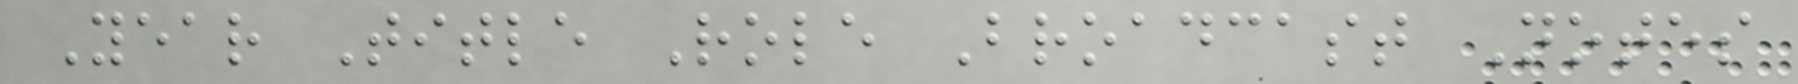Year Title Role Broadcast Notes
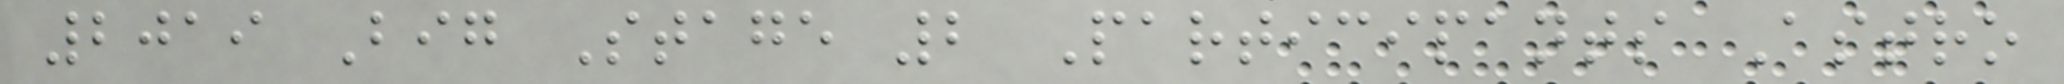2019 Big Stage 2 Participants Astro
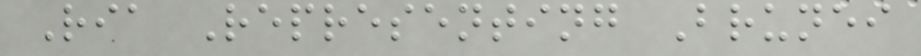Ria Representing Brunei
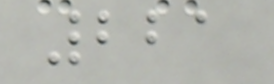221
